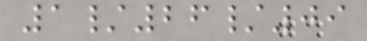1/26/09
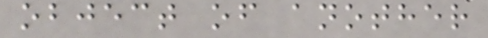object of another
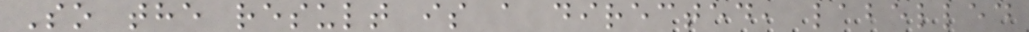So the result is a directed, labelled
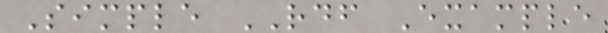Simple RDF Example
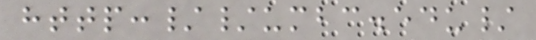http://umbc.edu/
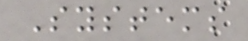Systems
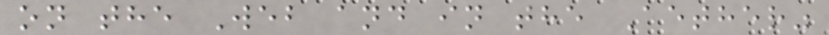on the Web and in the Aether"
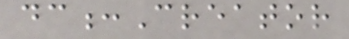dc:Creator
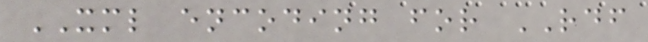XML encoding for RDF
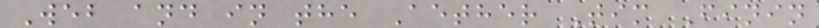Web and in the Aether Tim Finin
